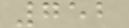752
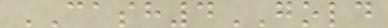CASH4GOLD
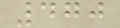470
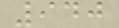940
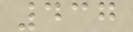437
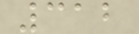312
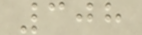308
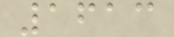1613
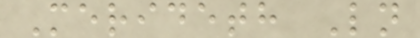Merideth Ln
